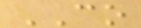CO
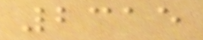2315
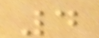4
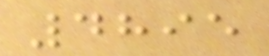4895
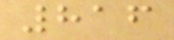816
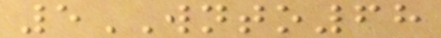5WNTO68
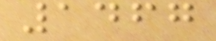1467
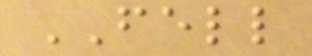FELL
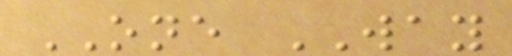ONE WAY
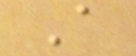A
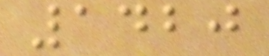1420
